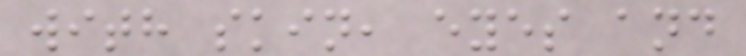with skin, eyes and
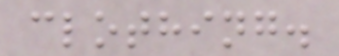clothing.
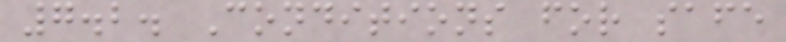7.2. Conditions for safe
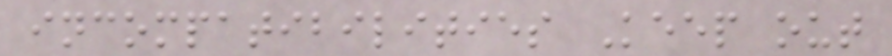incompatibilities Keep out
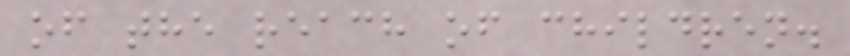of the reach of children.
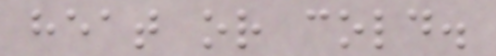heat or cold.
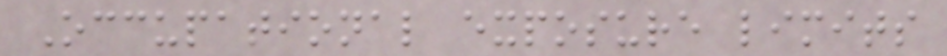Occupational exposure limits
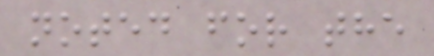noted for the
